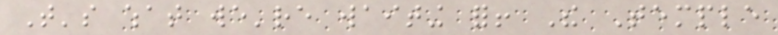That's what we're waiting for! The Temple
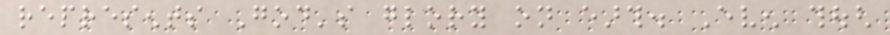represents God's glory on earth. Even though
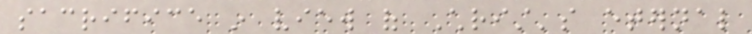sacrifice in view of Christ's eternal
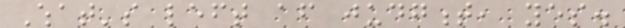What's left after judgment, yes.
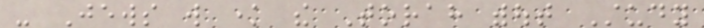- Jews will know the Torah without Study
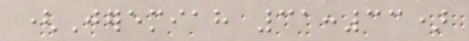(Jeremiah 31:33)
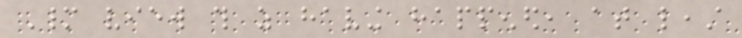Many view this as having happened, at least
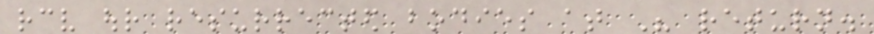receive our resurrected bodies at His return.
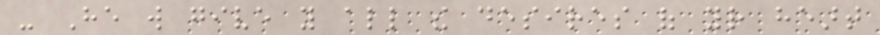- He will give you all the desires of your heart
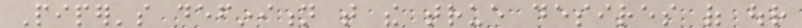Piper's definition that the true desires of our
